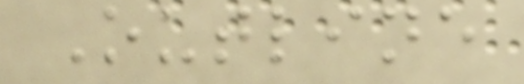Outline
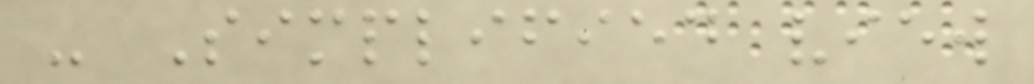- Simplified view
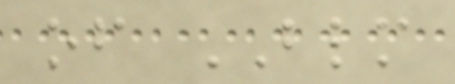of BLM
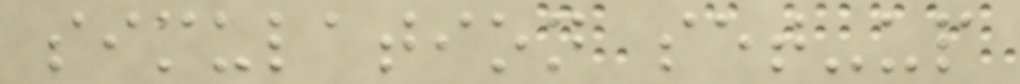simulation set-up
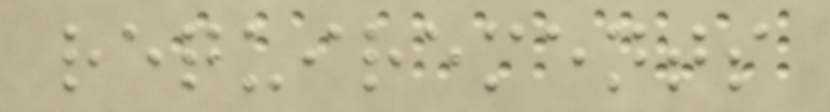requirements
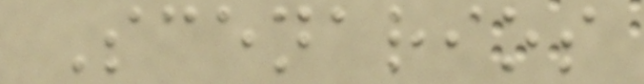Scenarios
